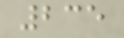235
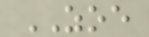ZOE
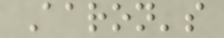Aaron's
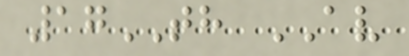17TH AV
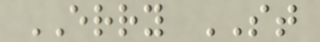ERRY ST
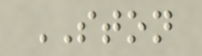STON
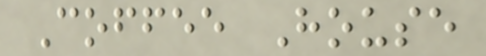Coffee House
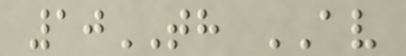10TH AV
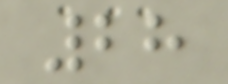28
